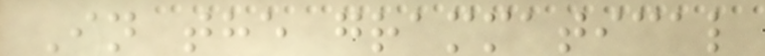In the grammatical
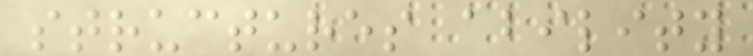structures ability
